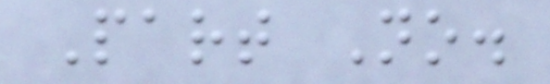Part No.
